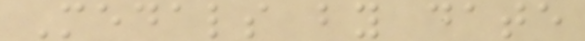Medals by date
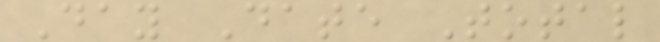Day Date Total
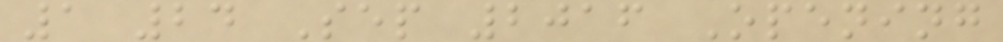1 24 Sep 2016 Opening
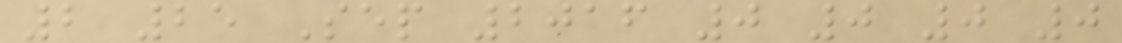2 25 Sep 2016 0 0 0 0
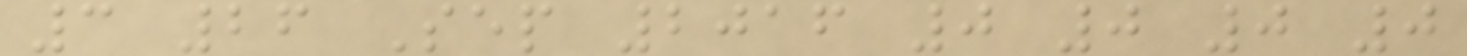3 26 Sep 2016 0 0 0 0
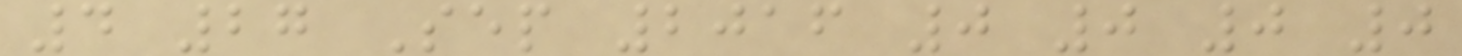4 27 Sep 2016 0 0 0 0
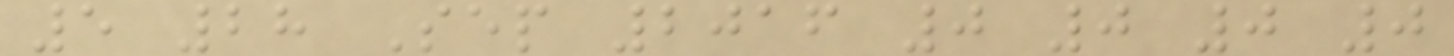5 28 Sep 2016 0 0 0 0
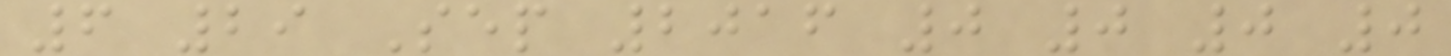6 29 Sep 2016 0 0 0 0
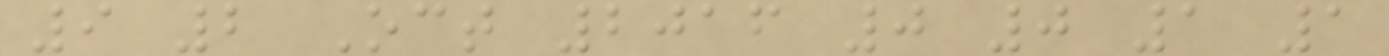9 2 Oct 2016 0 0 1 1
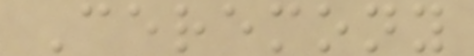Ceremony
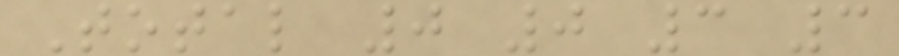Total 0 0 3 3
